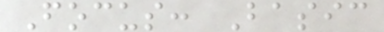Focus: Basic
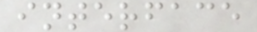interface
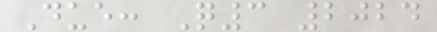Due: Q3 2024
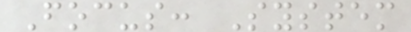Focus: System
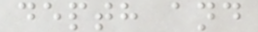depth and
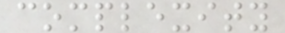complexity
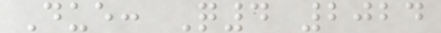Due: Q4 2024
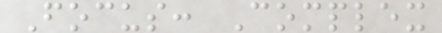Focus: Complex
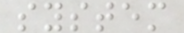system
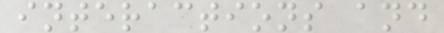interactions and
